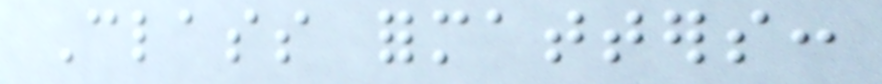Class formatters:
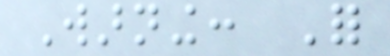Warning: For
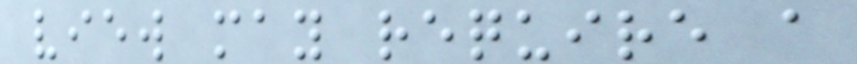view may require a
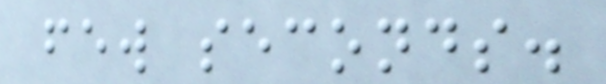few seconds.
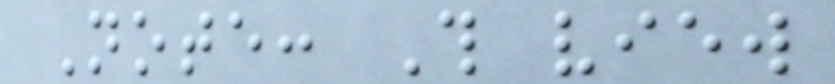Note: This view
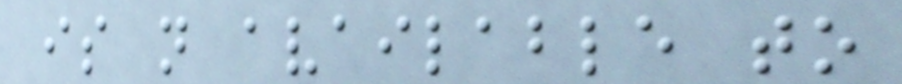is not available to
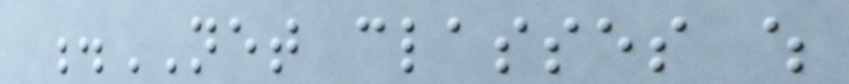.NET classes which
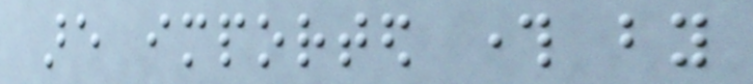are imported through by
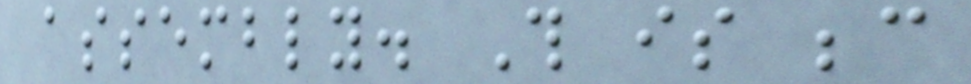assembly. This is because
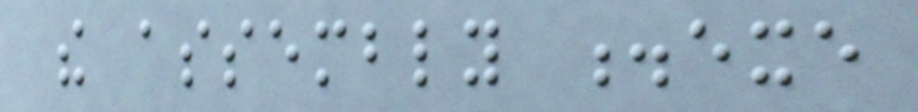the assembly .exe
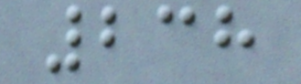238
